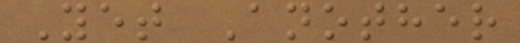Yet Another
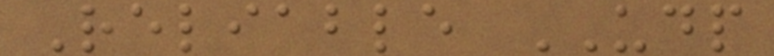Reliable UDP
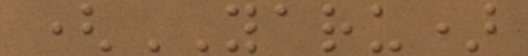(YARU)
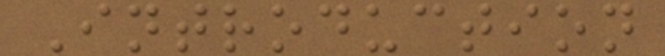Introduction
